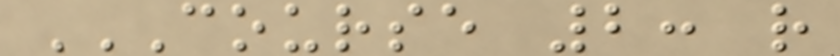COURSE 2: R
